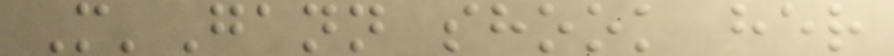M'Gann shook her
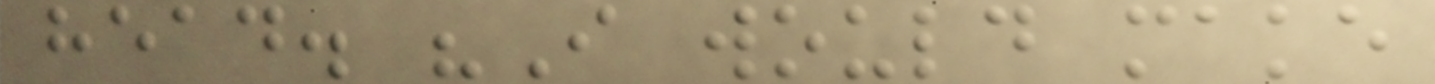head. "I would make
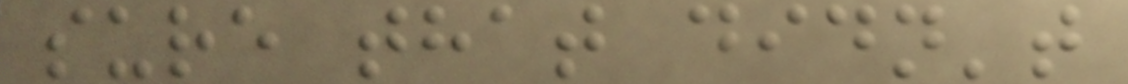sure that didn't
